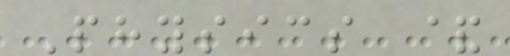Physics &
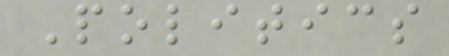Politics
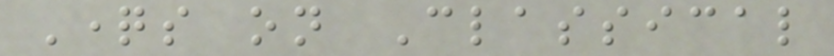Questions on Classical
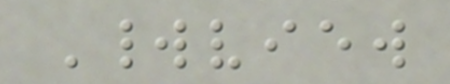Worldview
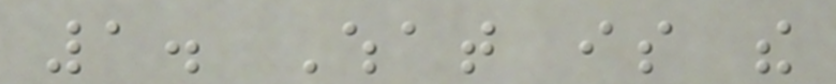1. What is the
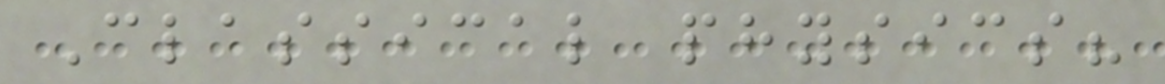Classical physics?
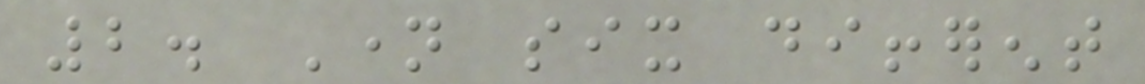2. Name six different
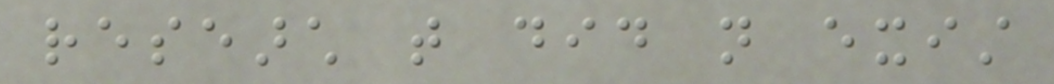research that did not exist
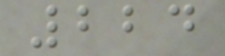224
